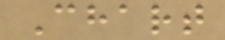Chart
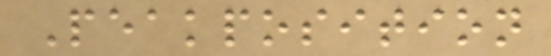Peakposition
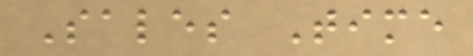Sales Time
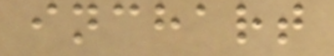inchart
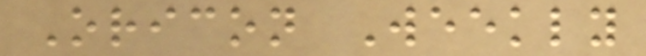Oricon Weekly
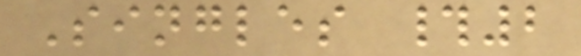Singles #2
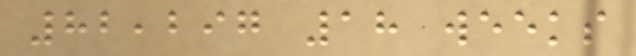82,297 18 weeks
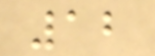12
